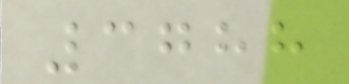3788
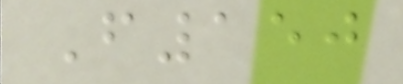F150
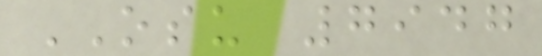OSU 7947
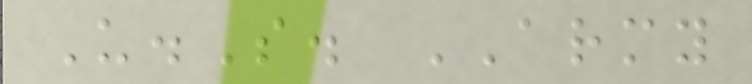U.S. ARMY
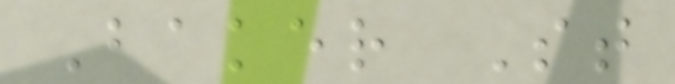Baker St
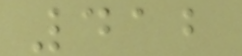412
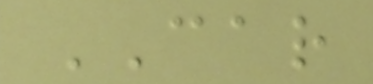CAR
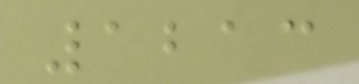1213
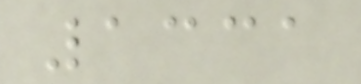1331
